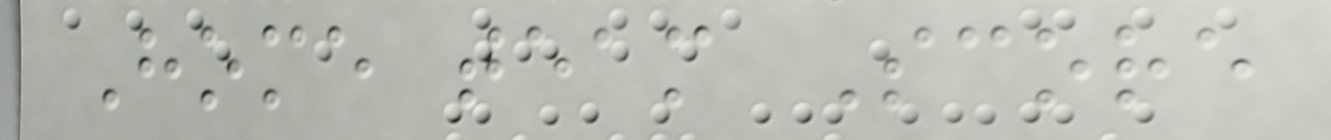Home team Score
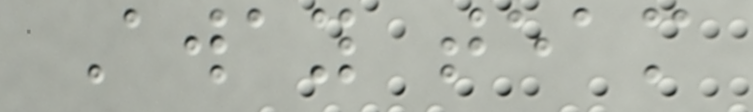Away team
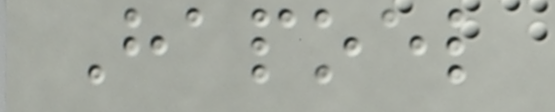Hapoel
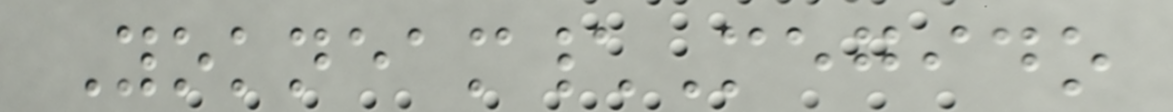Yokneam\Megido
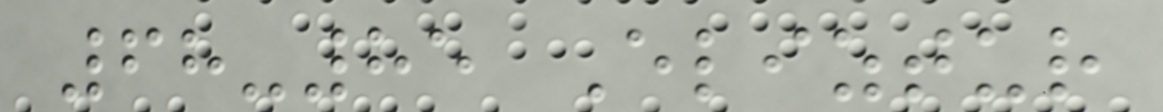68-85 Eliztur
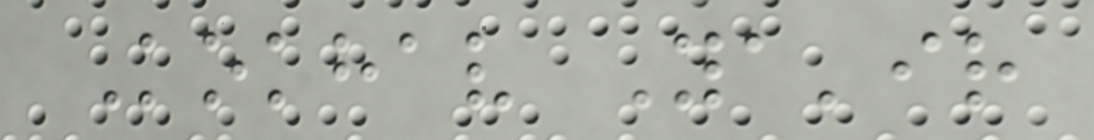Kokhav Ya'ir
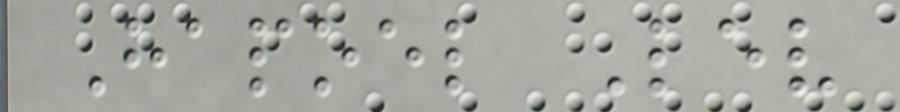Hapoel Lev
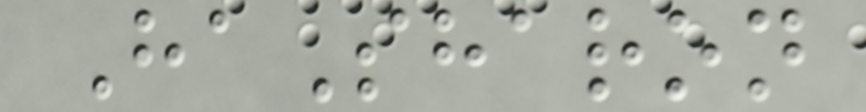HaSharon
